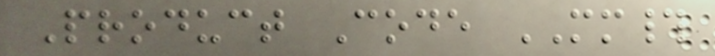Product Code MM#
